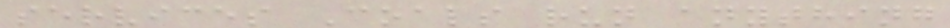services Coals run anything
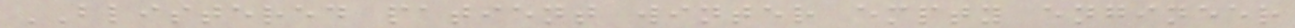BLISTERED patient winter empty engineer
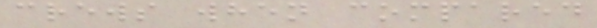crews when compared
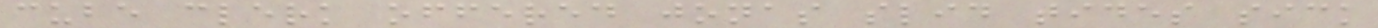cube clerk offered jonas slid tides sick
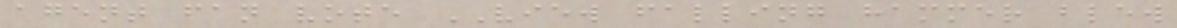agent fan vote VIEW falling hammer blew
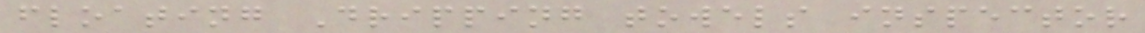floating Dripping towels inspector
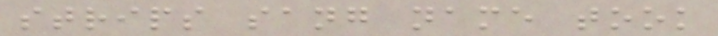strips sang name took
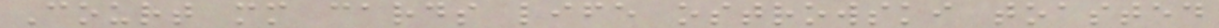Court mm cards life ostrowski toasted
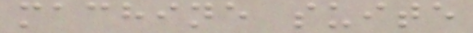machine suite
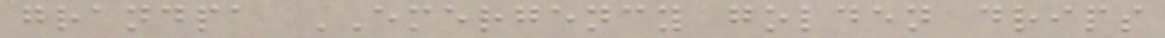grandpa EMERGENCY golden drips
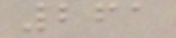261
